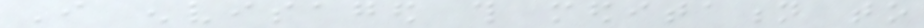I envisaged this meditation to
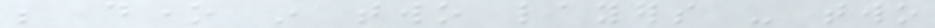be done in two layers - two
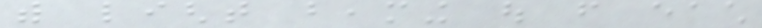with light beaming out from each
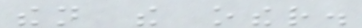then the other.
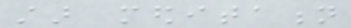star meditation
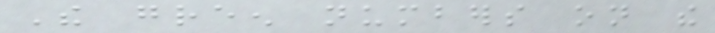The green numbers on the
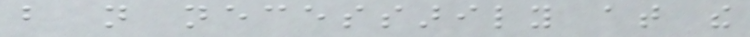but not necessarily at the
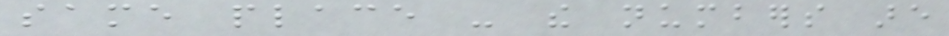same place - the numbers are
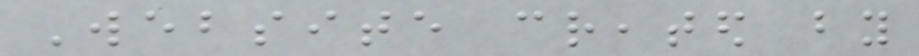Website created by
